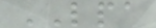LPA
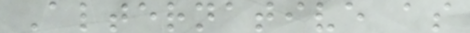Alternative as
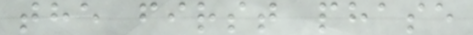the first phase
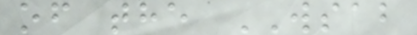of the WSAB
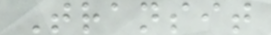Transit
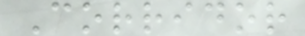Corridor
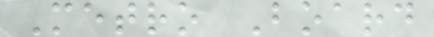Metro Board
